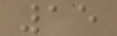15
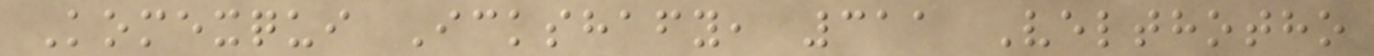Komexqui Ickshafy, 311 Velthotho
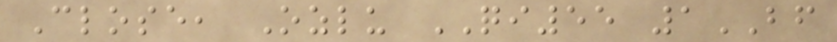Close, Ozlu QI55 1BF
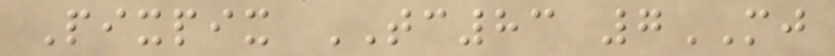Pixpix TC83 7MJ
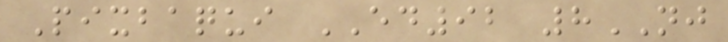Pixbaqui ED92 8NJ
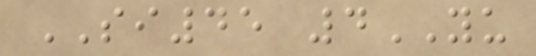SI45 4YU
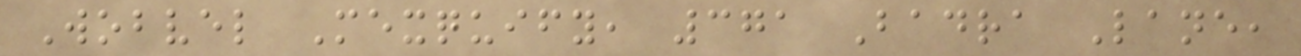Wobvel Mexquify, 371 Badra Lane,
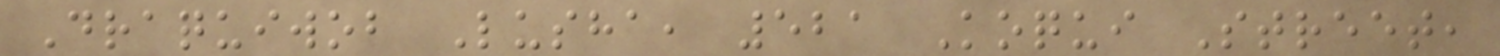Draquiwob Lusha, 521 Koqui Street,
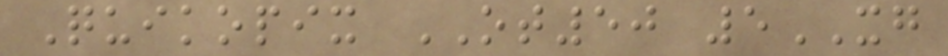Quikopix OT50 5XG
